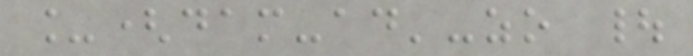_(dam-ad'-zo |
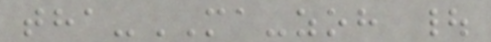tha-MA-zoh |
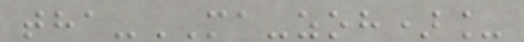tha-MA-zoh)_
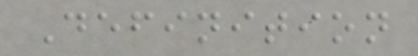Definition
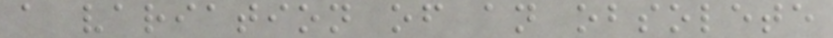a variation of an obsolete
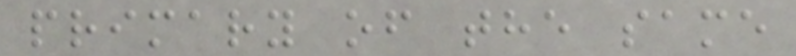primary of the same
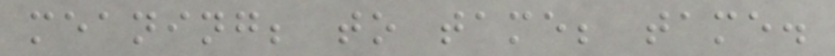meaning; to tame; tame.
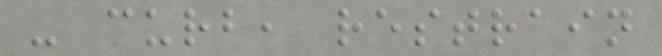- curb, restrain
